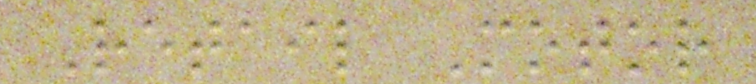Retail Motor
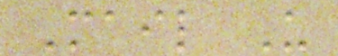Mail Us
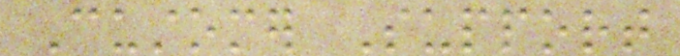Customer Support
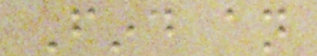Find an
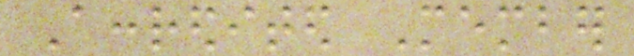Accredited Member
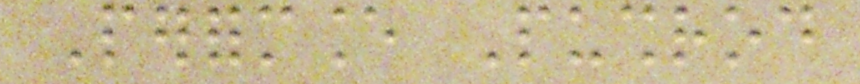Performance Pushrod
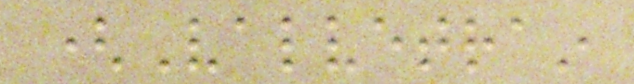(Valvetrain
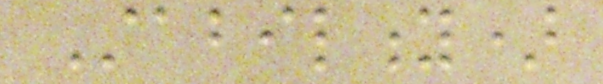Stability)
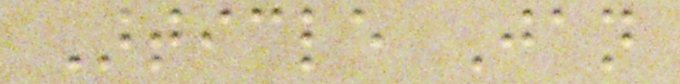Article Jan
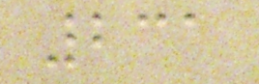231
